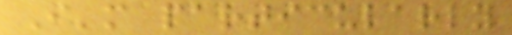I'm particularly
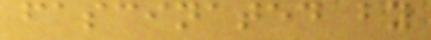fascinated by
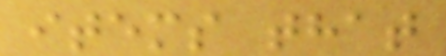items that
